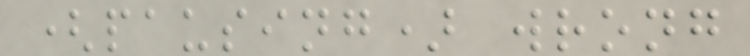(pausing) wrong
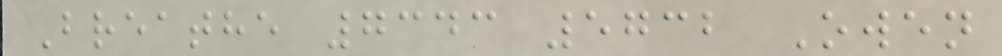Breathe 7343 5732 Owen
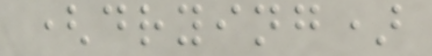(drying)
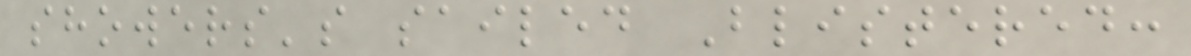showers's sailed Blistered:
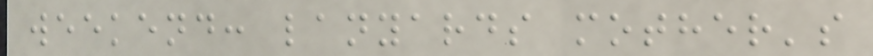weekend: lanyards mother's
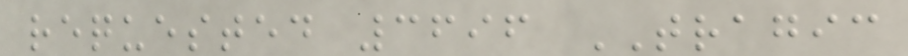requested 3696 TRAGIC
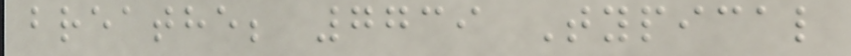breathe; 7739 Typical
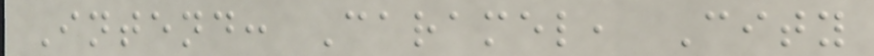Intend: Caramel, City
